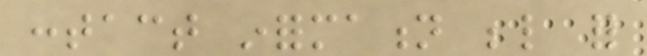contact information below for
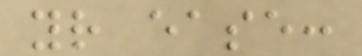your ease:
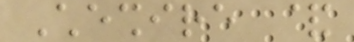Cheshire &
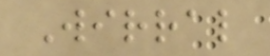Wirral
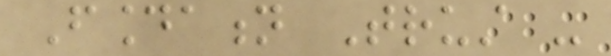Foundation Trust -
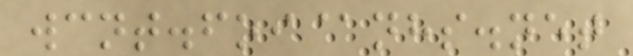wcnt.foi@nhs.net
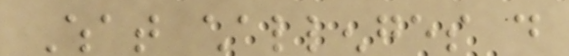What challenges do
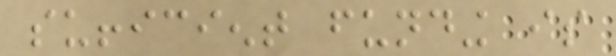sufficient funding is
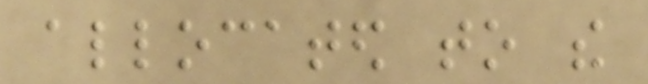allocated to the
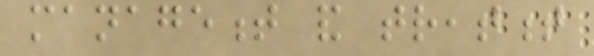management and treatment
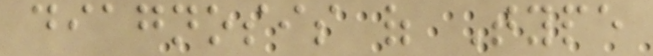diagnosis of Type
